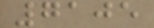7105
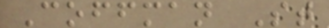Coffman St
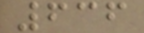636
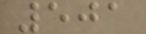501
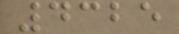4325
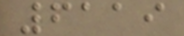6119
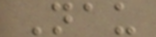Nau
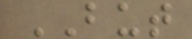BUT
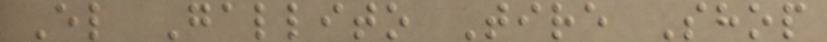El Gallito Tire Shop
